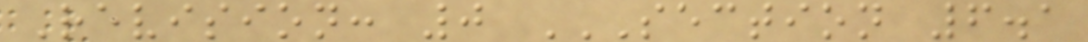Revision: 0 SECTION 6.1
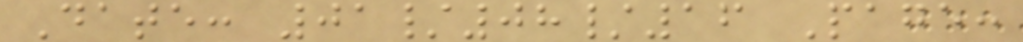Date: 01/08/16 Page:
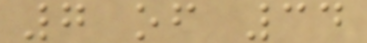7 of 34
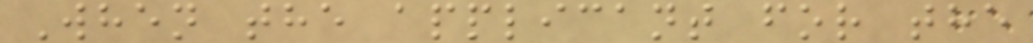When the applicant for the
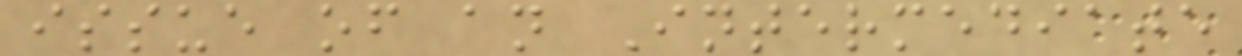issue of an Intermediate
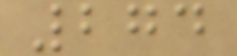274
